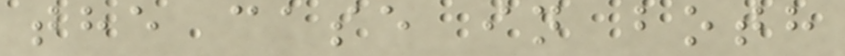the case in both
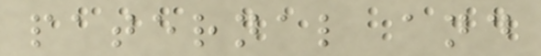paternal and
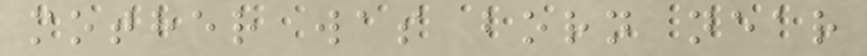mother was born near
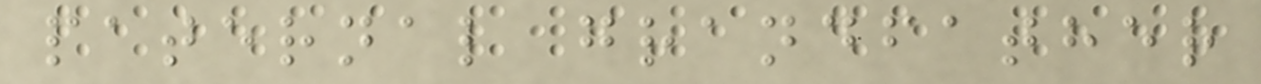paternal grandfather
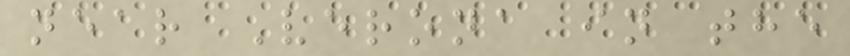near Verona in the
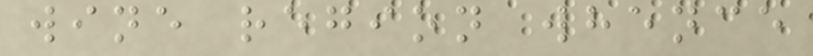wine region whence
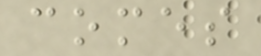comes
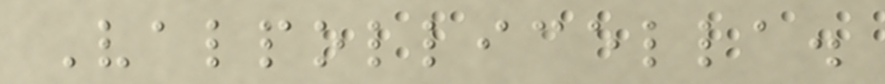Valpollicella.
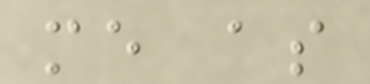me as
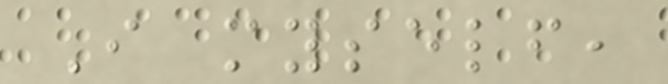I myself,
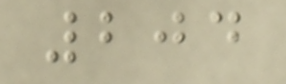204
